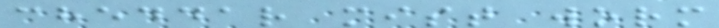cheddar mist worm
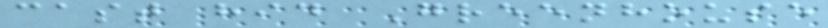cast hid Greenhouse
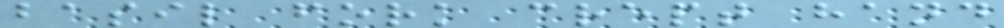basil fork crept hand
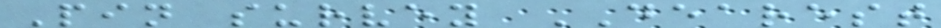Pin survey DEAREST
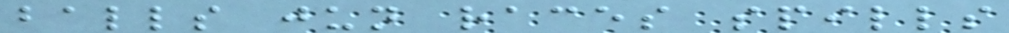balls jun races spills
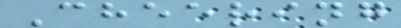Cheering
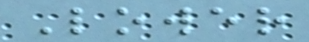Lower
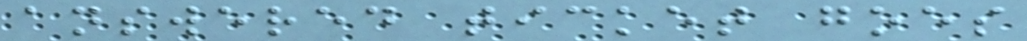answered ticket goes
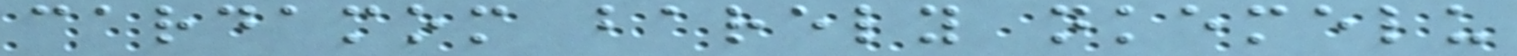cardamom barely nkemelu
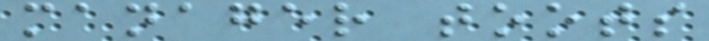manager toots
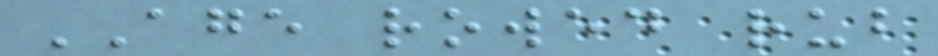AGE rowed rub
